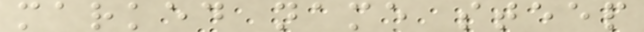marked name steep
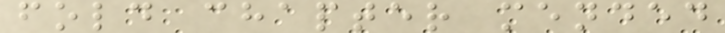fold chapter mended
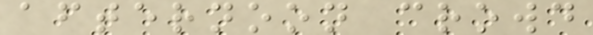afternoon crowd
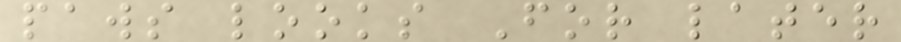paws looks For later
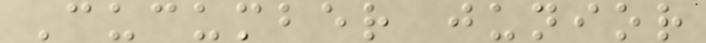Cucumber junior
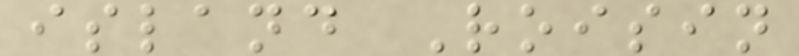island Roisin
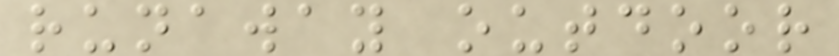runaway outdoor
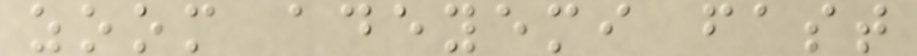zoom adeyemi fast
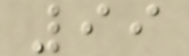99
